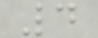4
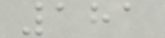181
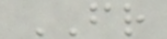FR
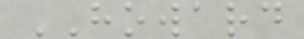HOWARD
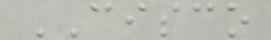CISCO
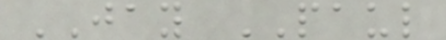JAY PAUL
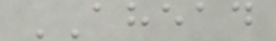AHEAD
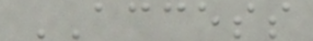ACCESS
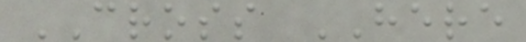CROSS HERE
